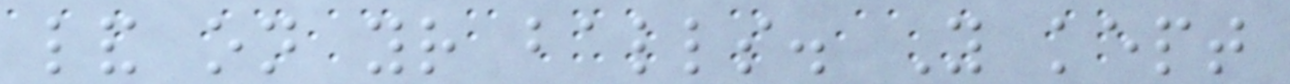land on your balls. You kept
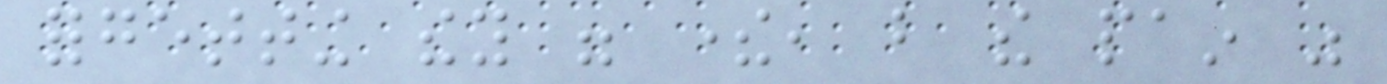forgetting they were there, but the pain was
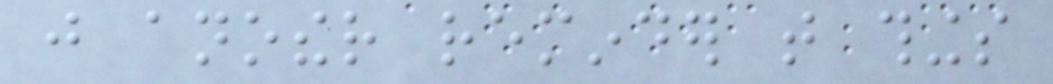just another reminder that things
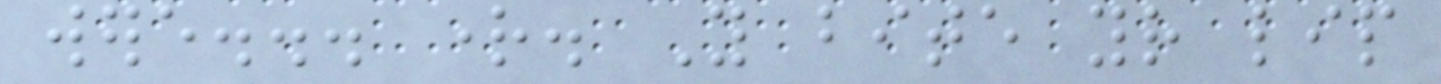were... right. You bite your lip
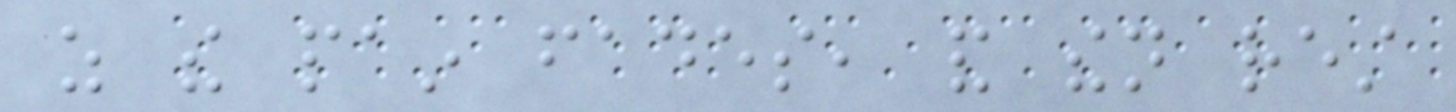as the pain fades, and then rest
